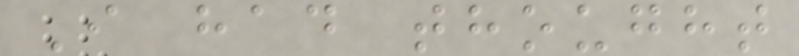I had thought
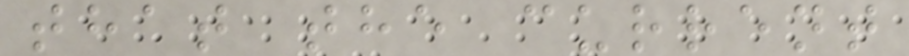that the current
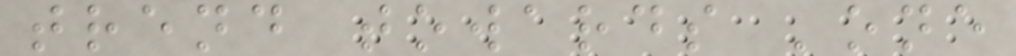trend towards 'one
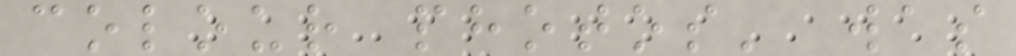colour photos' was
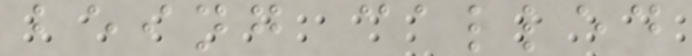being called
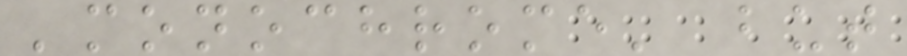'monochrome' but
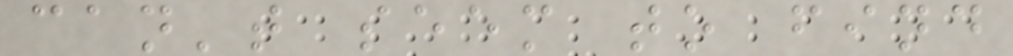can't seem to find
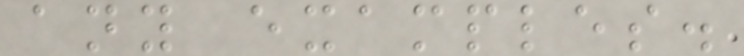any examples.
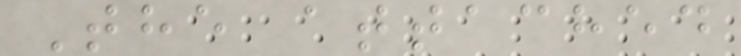The attached
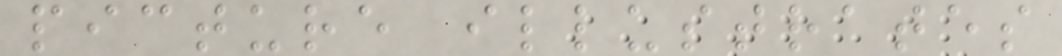picture illustrates
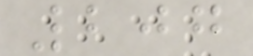207
